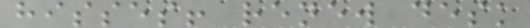hisses! renew desk
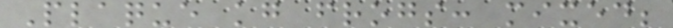Plaque kg frogs: mixed;
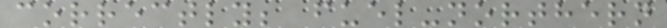correctly; fuel-northern
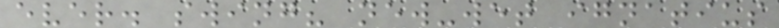ever. swing? new-wet ignatius
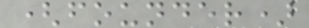(founder)
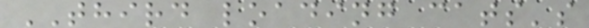THIRD loading cats's
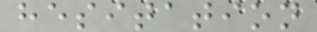hesitation
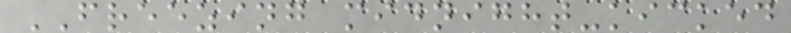FREEZING midnight-kicked
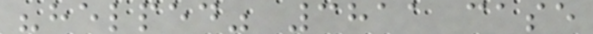"helped" 3811 case
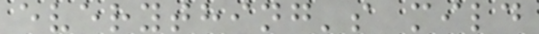everything's mild
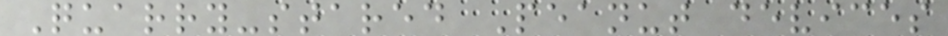Quarry-stared Peanut devices
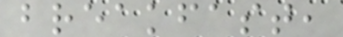breakfast,
